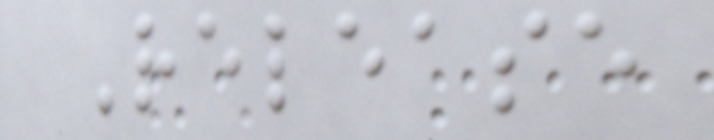Release
